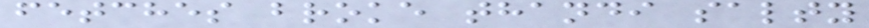fetches broke thandi salty
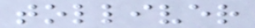tolliver
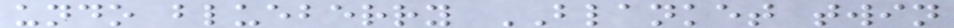undo blueberry BLANKET twin
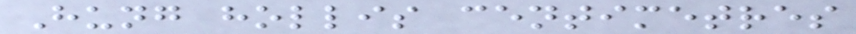Hung hollis centimetres
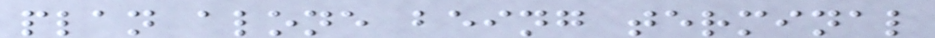plan alone being terminal
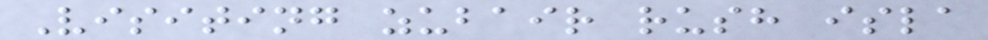Visiting zubair rush isla
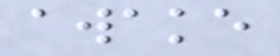awake
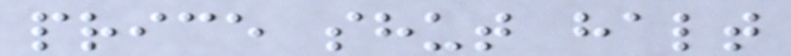price shut halt
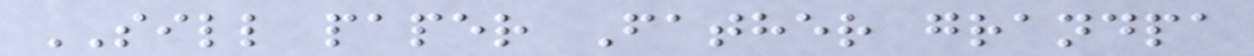SILL paper Father grandpa
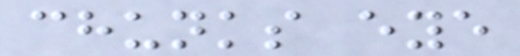chunks eye
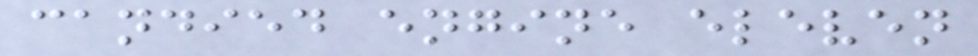candied engine eleven
